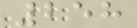258
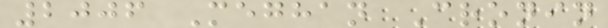2006 Meghan Cronin
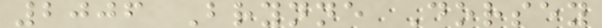2006 Brynne Dorsey
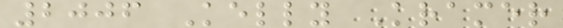2006 Kelly Kramer
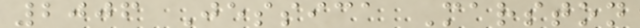2006 Jessica Marston
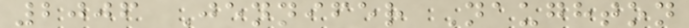2006 Jennifer Naughton
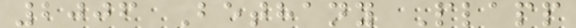2006 Bethany Plapp
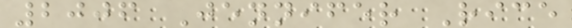2006 Jennifer Rice
